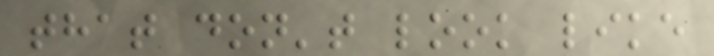that don't look like
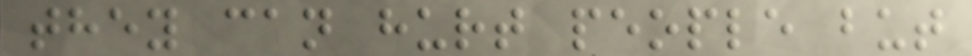they can hurt people but
